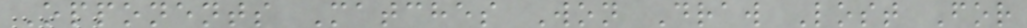Opponents Matches Won Draw Lost For
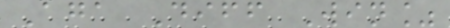Aga Diff Win%
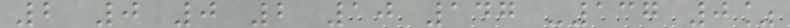2 0 0 2 10 147 -137 0%
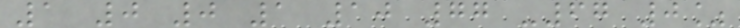1 0 0 1 10 77 -67 0%
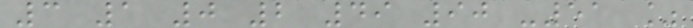3 1 0 2 49 90 -51 %
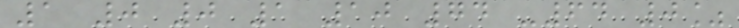1 0 0 1 10 74 -64 0%
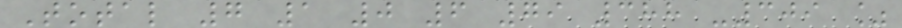Total 7 1 0 6 79 388 -309 %
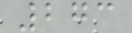273
